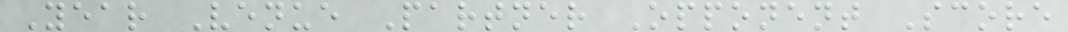Year Venue Partner Opponent Score
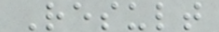Result
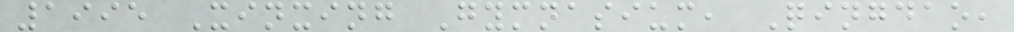1995 Xinxing Gymnasium, Qingdao,
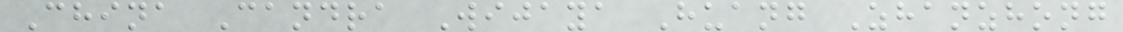China Candra Wijaya Huang Zhanzhong
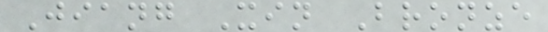Jiang Xin Bronze
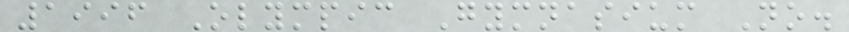1996 Olympic Gymnasium No.
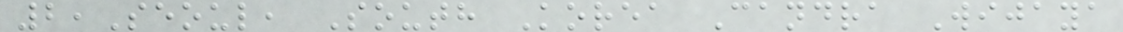2,Seoul, South Korea Candra Wijaya
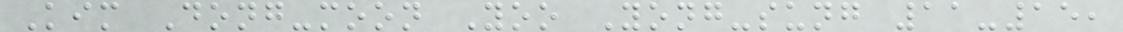Kim Dong-moon Yoo Yong-sung 11-15,
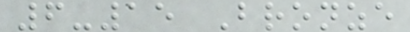6-15 Bronze
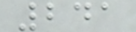241
